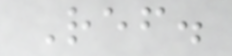Ref.
